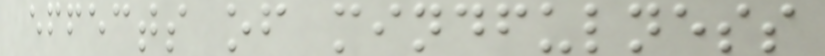effects of mindfulness
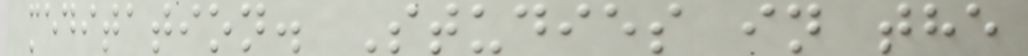meditation. Studies in the
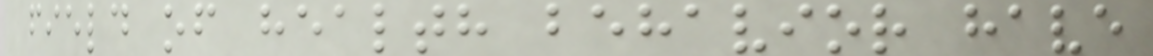field of health behavior have
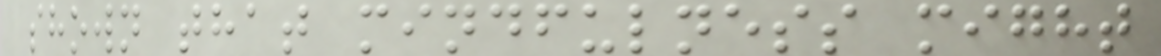shown that mindfulness might
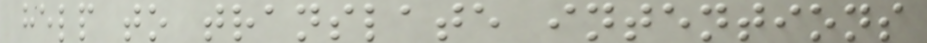help to translate intentions
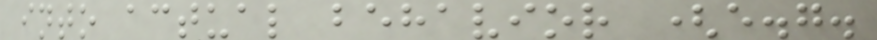into actual behavior (e.g.
